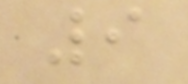9
